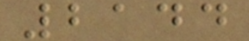2144
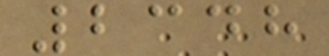2348
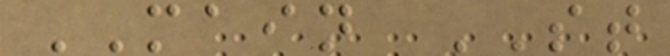MAIN ST
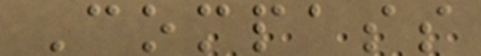Compass
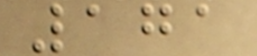171
